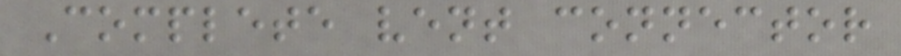Complete vent connector
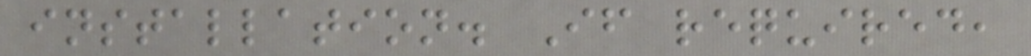installation. If required,
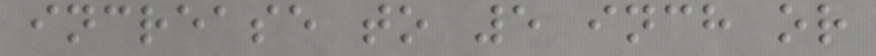increase to 5 inch or
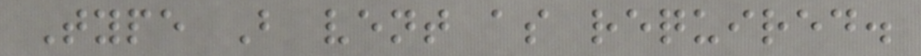Type B vent as required.
